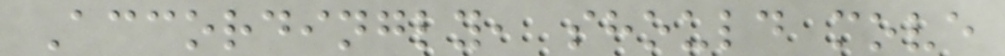Accordingly, should move
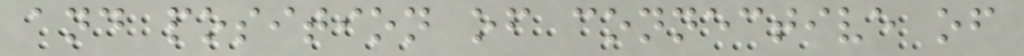and position of connective of
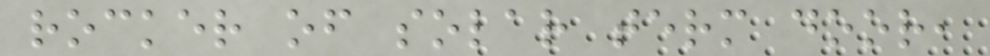rocker of solar term door,
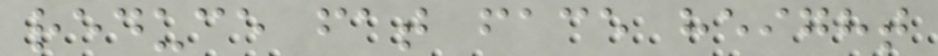reduce fat face height
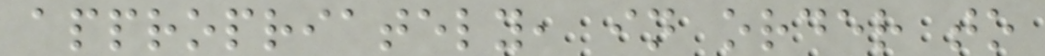appropriately, in order to
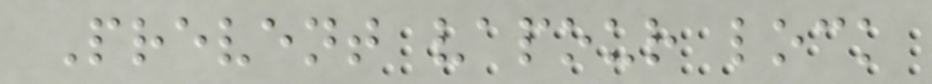Prevent vapour lock
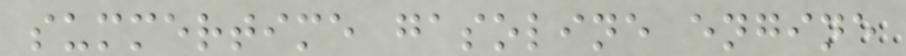summertime gasoline engine
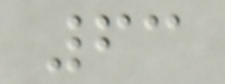63
